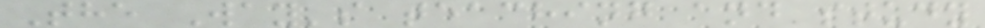The Way's teaching and study
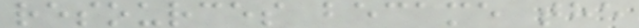resources became the
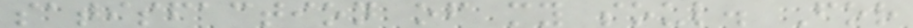satisfaction of my soul. For
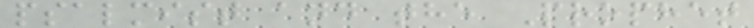psalmist and the Prophet
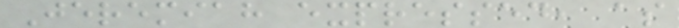Jeremiah expressed, as
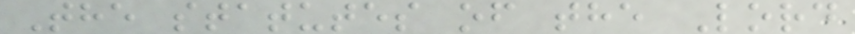The statutes of the Lord
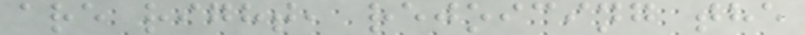are right, rejoicing the
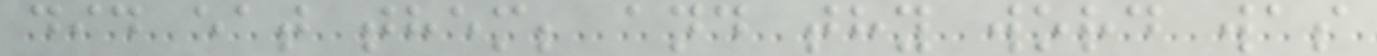did eat them; and thy word was
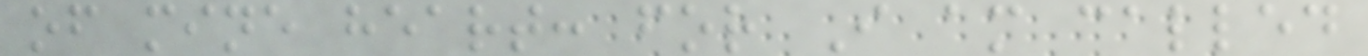of mine heart: for I am called
